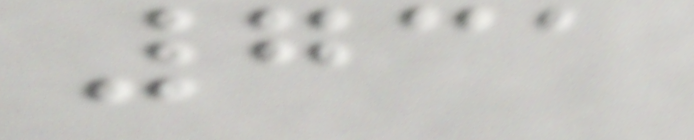731
